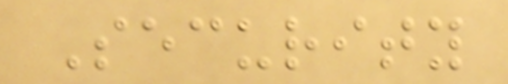Security
